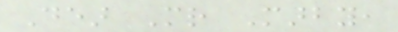Dear Mr Marby,
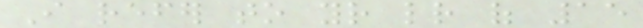I refer to your letter of 15
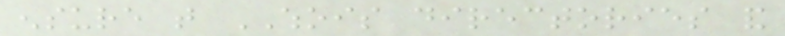ensure that WHOIS directories and
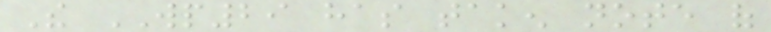The WP29 has taken note of
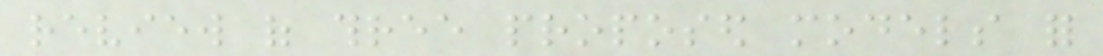review of three proposed models for
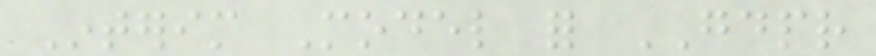Interim Model for GDPR
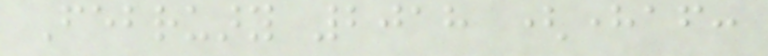February 2018 (hereafter:
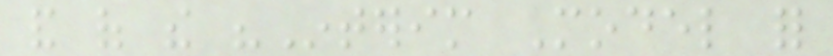and of the "Interim Model for
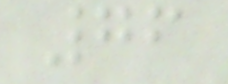76
